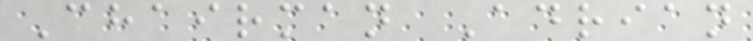Chairman Adrian
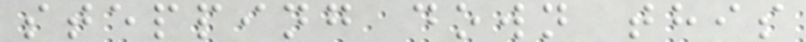stepping down this
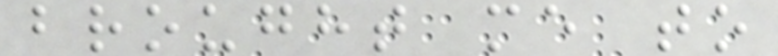brought me to
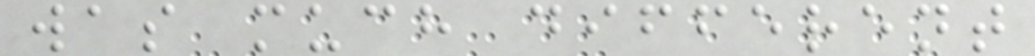was much different
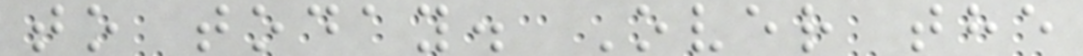to today. Over the
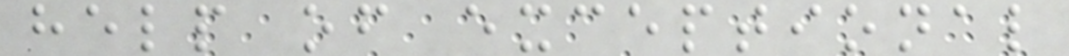help of exceptional
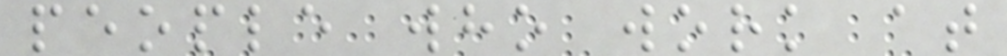people who work at
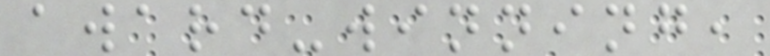award-winning,
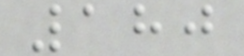180
